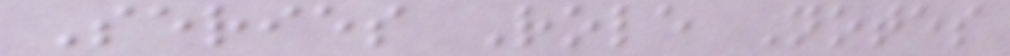Series Role Notes
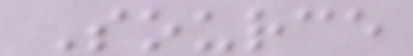Source
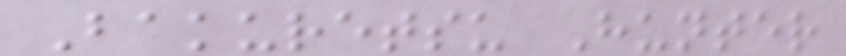Bakuretsu Hunter
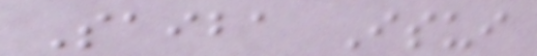Saiba Isui
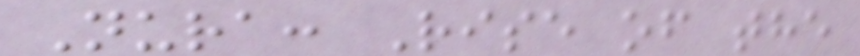Nura: Rise of the
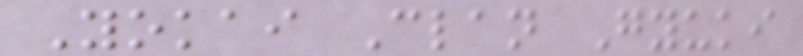Yokai Clan Gyuki
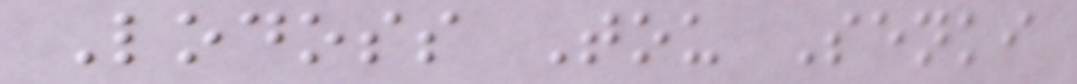Lodoss Tou Senki
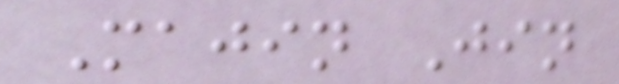Majin Jin
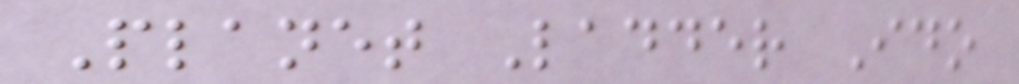Planet Ladder Ido
